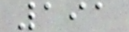191
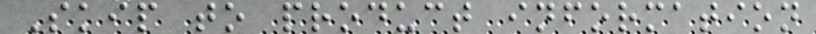Skip to product information
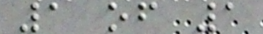1 of 1
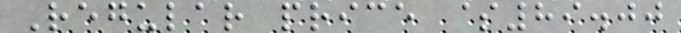Regular price $89.00
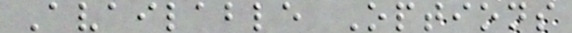Available Options
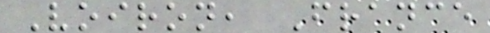Voiron, France
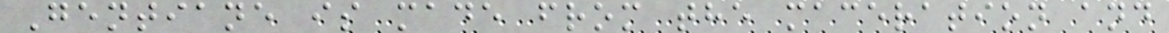Gentiane is made from the maceration and
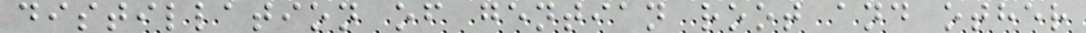distillation of gentian root and other
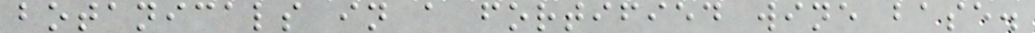botanicals in a fortified wine base.
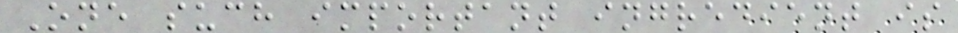One such important ingredient is
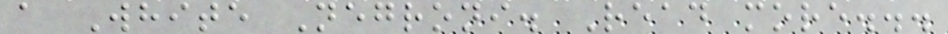a White Negroni. Read more...
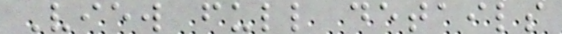View full details
